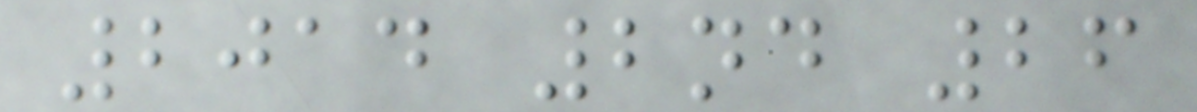2014 2nd 26
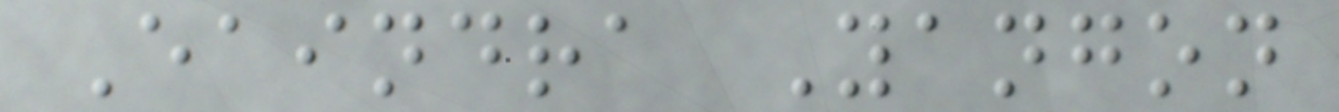Eaindra Yangon
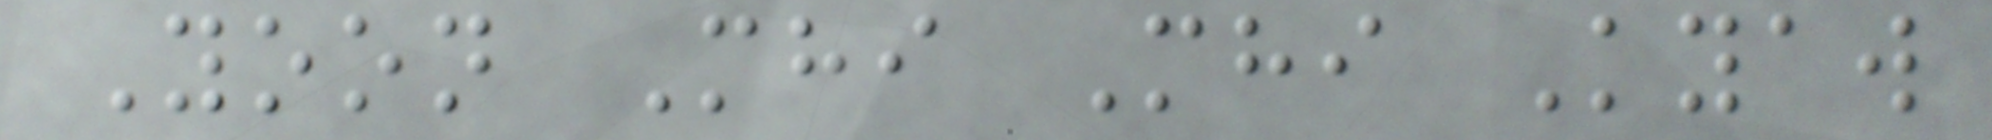Yoon Mhi Mhi Kyaw
